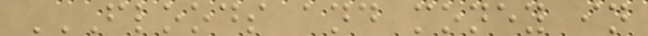FLOODS AND MONEY IN
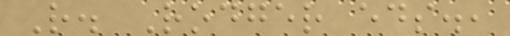R. Rodger eds.,
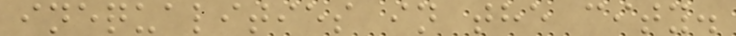inequalities in the city.
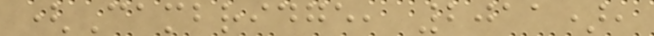(Cambridge, 2011),
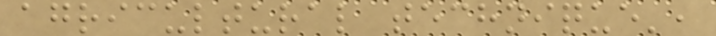agricultural technique',
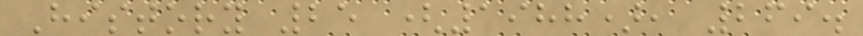History 25 (1988), 269.
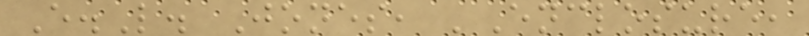E.L. Jones, 'Enclosure,
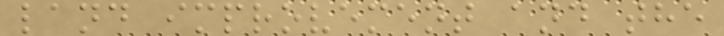land improvement and the
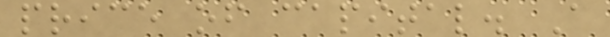price of capital. A
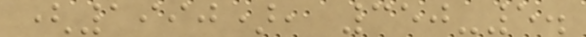(1990), 350-5.
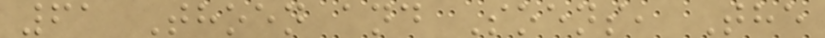61 Thoen and Soens, The
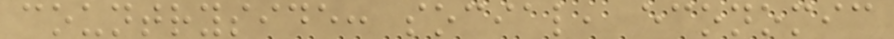countryside: social, economic
